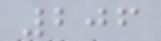206
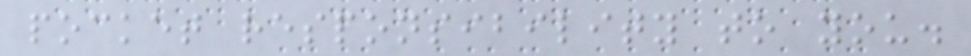pocket responsibility to you.
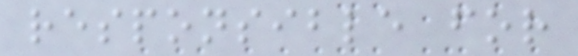responsible for
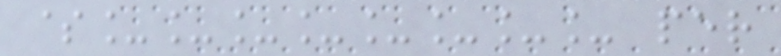$________ per
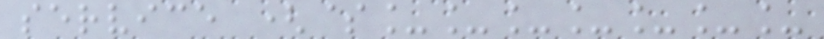service ($_______
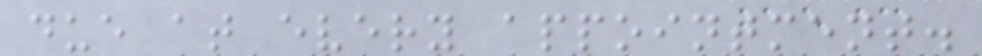due at every appointment.
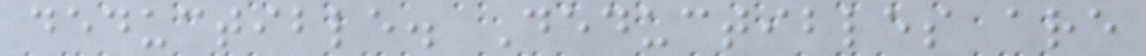deductible. Deductibles are
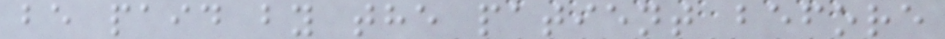be paid by the patient before
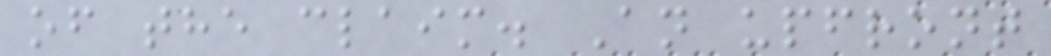of the claim. An upfront
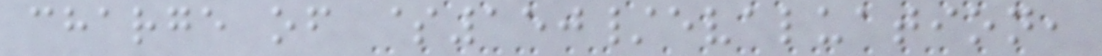charge of $150/evaluation,
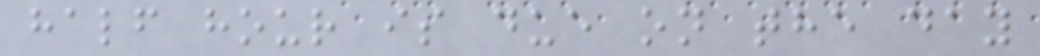half hour is due on the day
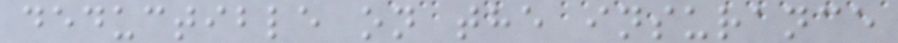deductible on the insurance
